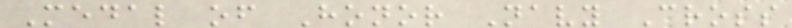Medal of Honor Navy Cross
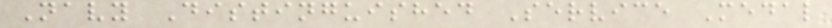Navy Distinguished Service Medal
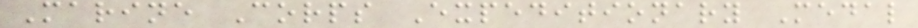Marine Corps Expeditionary Medal
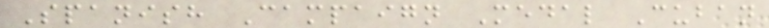Spanish Campaign Medal Cuban
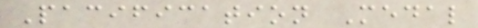Pacification Medal
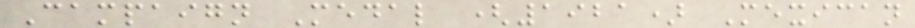Campaign Medal (1921) Mexican
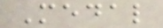Medal
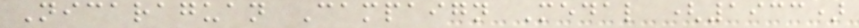Nicaraguan Campaign Medal (1933)
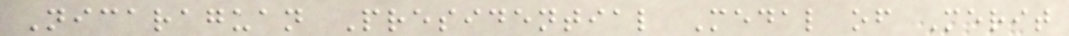Nicaraguan Presidential Medal of Merit
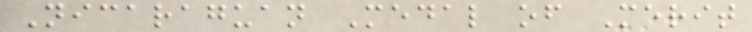Nicaraguan Medal of Merit
